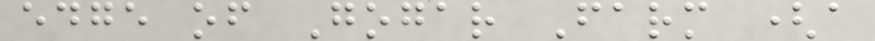edge of Gogar Farm (a
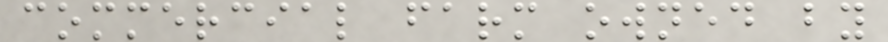commercial farm owned by
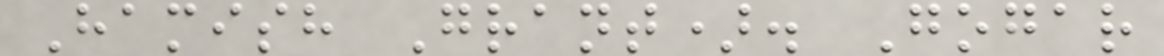Hamish Grant). Gogar
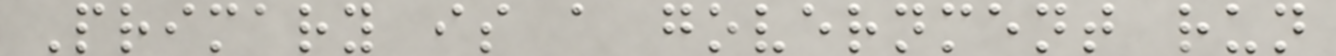Primary is a government run
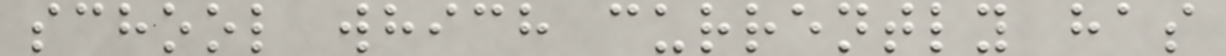school which currently has
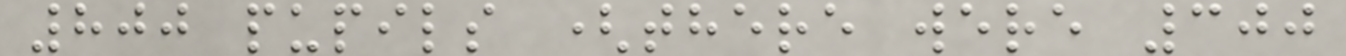800 pupils (there were 300
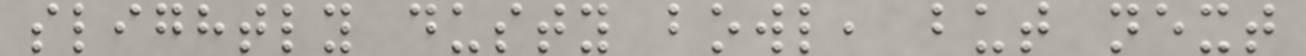slightly dusty bowl, but next
